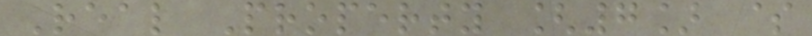Real Property [7] $
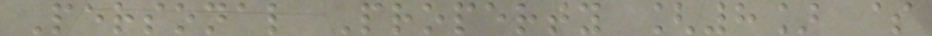Personal Property [8] $
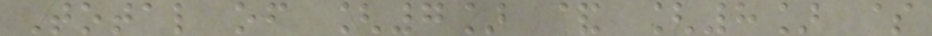Total of [7] & [8] $
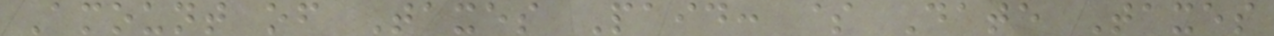Amount of Taxes Paid: $ Date Taxes
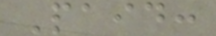Paid:
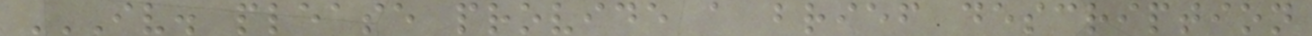IV. PLEASE PROVIDE A BRIEF DESCRIPTION
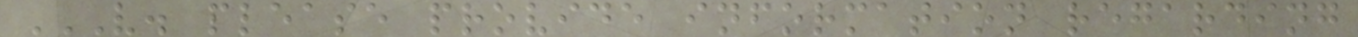V. PLEASE PROVIDE INFORMATION REGARDING
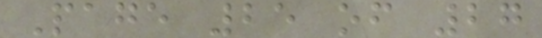Page 25 of 27
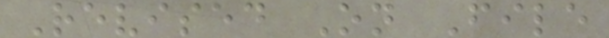Revised On File
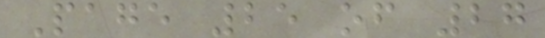Page 25 of 27
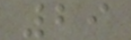29
